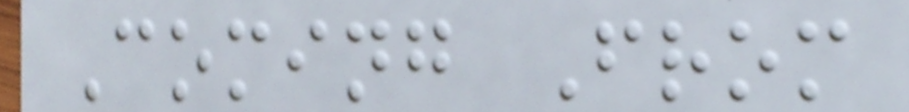Coming From
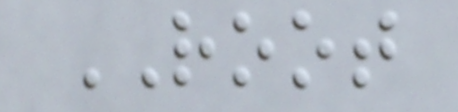ROOT
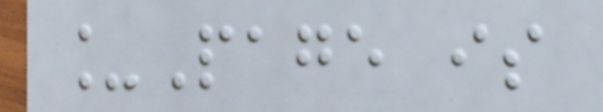_Page is
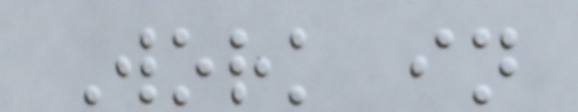Work in
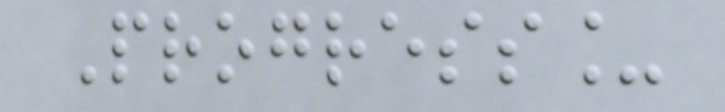Progress_
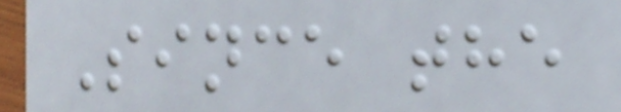Since the
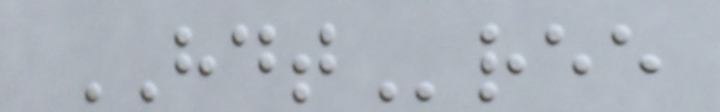HDTree
